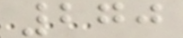270
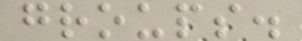groups.
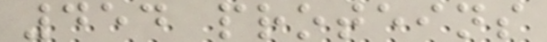454 proteins
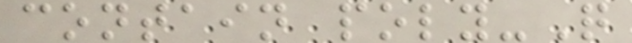contain poly-Q
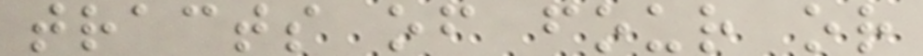tracts of four or
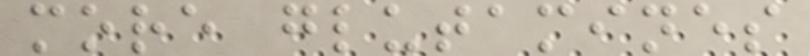more glutamines
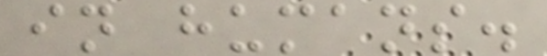in humans.
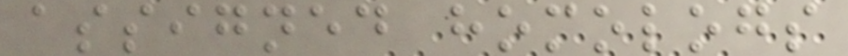assigned homologs
